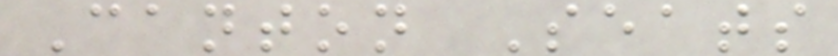Canton Seats
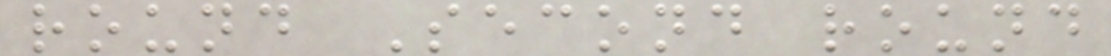round Second round
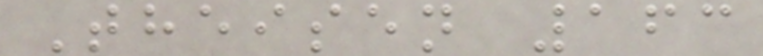Theisen 163
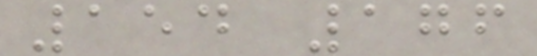154 176
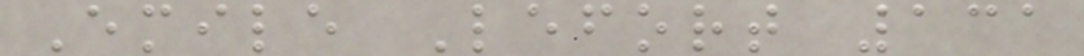Emile Lefort 131
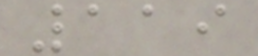119
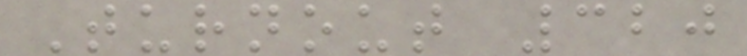Turnout 320
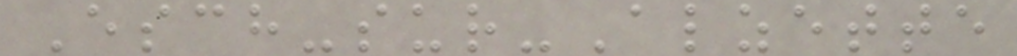Esch-sur-Alzette
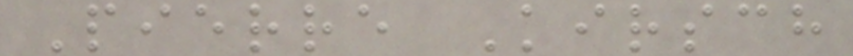Pierre Kirsch
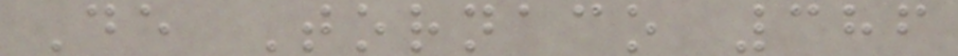De Tornaco 386
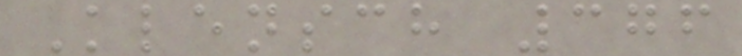Klensch 376
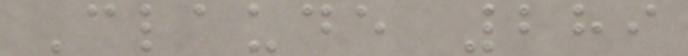Claude 289
